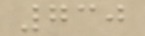730
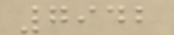7942
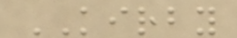KIRBY
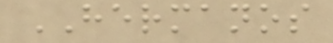HERMANOS
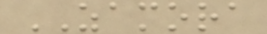ZAMORA
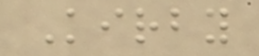Kirby
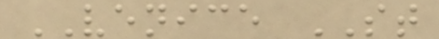VENICE ST
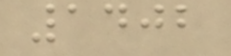1402
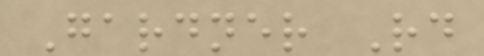Gardner Rd
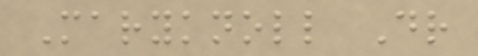Maryknoll Dr
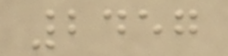2457
